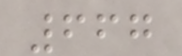667
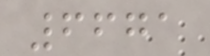6671
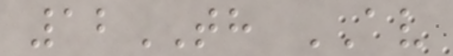12TH AV
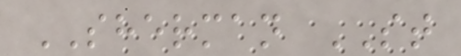SHERMAN ST
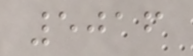5016
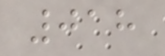018
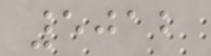5012
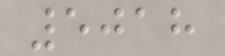5018
